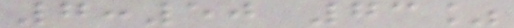7:50 73%
